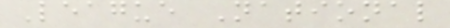League National
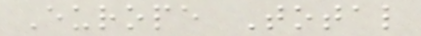Europe Total
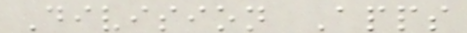Division Apps
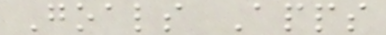Goals Apps
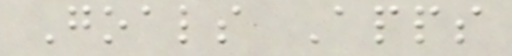Goals Apps
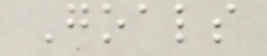Goals
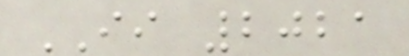II 2021
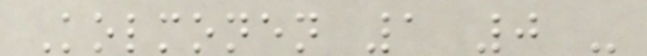Kolmonen 1 0 -
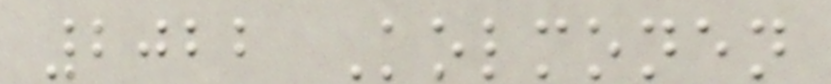2022 Kolmonen
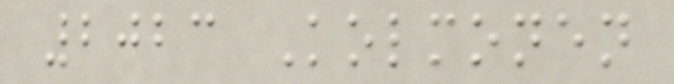2023 Kolmonen
